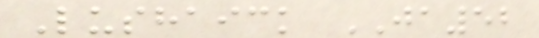Lushaick JA52
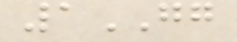1GG
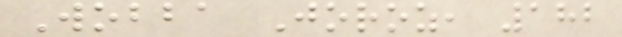Wobba Joroz, 182
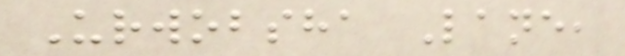Urwobsha Lane,
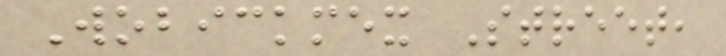Wobickmex Street,
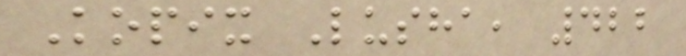Kopix Lusha, 422
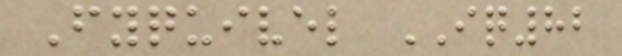Fyquivel IQ82
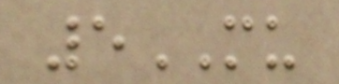5MU
